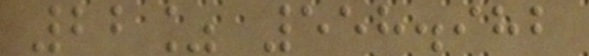22% 558.982
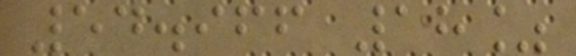54.966 18%
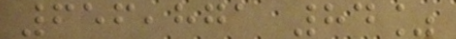656,871 84%
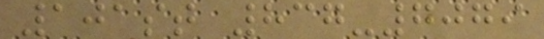101st 837-7079
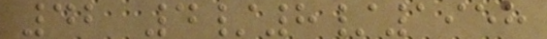42 4/8/1958
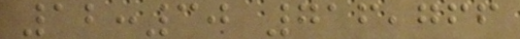12:30 716,766
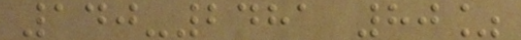140-2481 80%
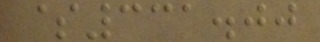$331.00
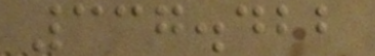337.422
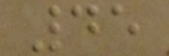45
